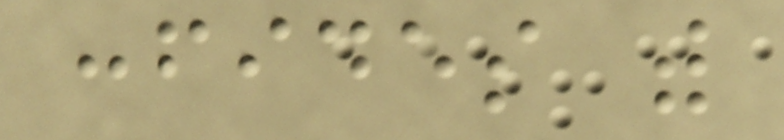confides with
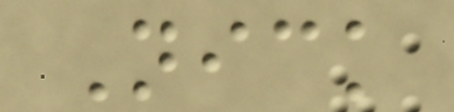Nick
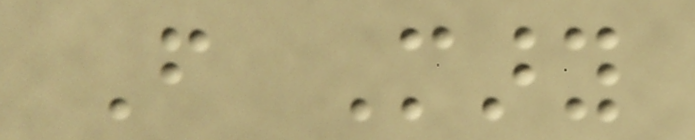From Mary
